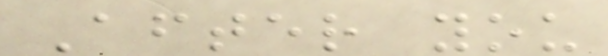After you
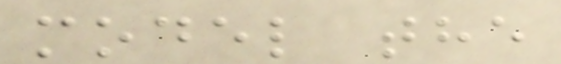model the
